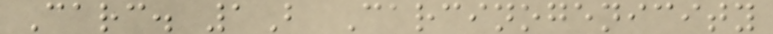Carc. 1B Carcinogenicity
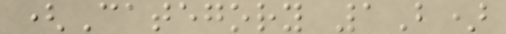(Category 1B)
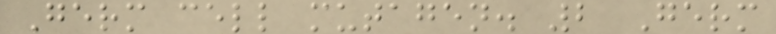Germ cell mutagen. 2 Germ
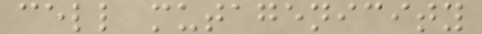cell mutagenicity
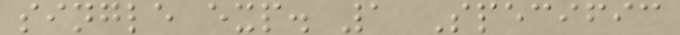single exp. 1 Specific
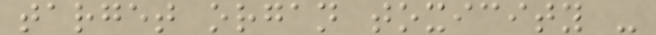target organ toxicity -
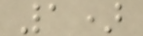1)
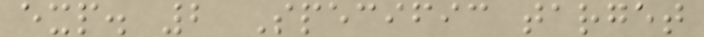exp. 2 Specific target
